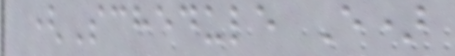(Schedule E)
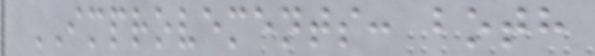IMPROVEMENTS: both
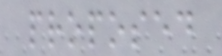proposed
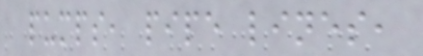pumps, pipe lines,
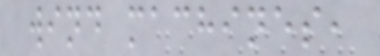wind machines,
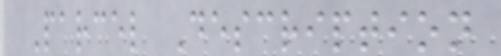Parcel Description
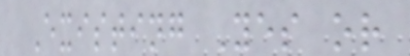Existing Yes or
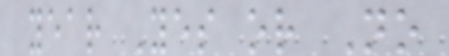year Yes or No
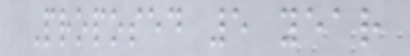Proposed 5 year
